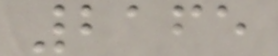2165
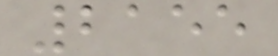2155
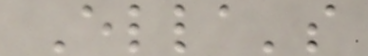Ella's
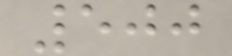500
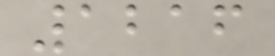1216
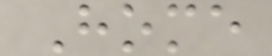Home
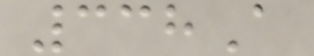338A
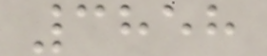3858
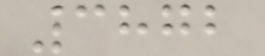3872
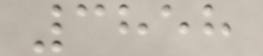3858
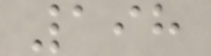198
